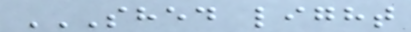SHED LIGHT
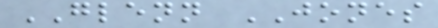GLENN JONES
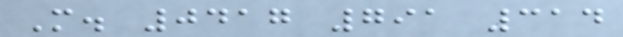M. 0417 791 314
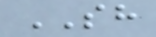SH
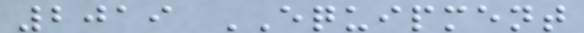2019 EQUIPMENT
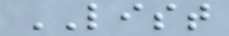LIST
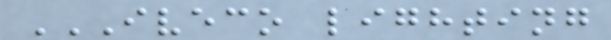IVECO LIGHTING
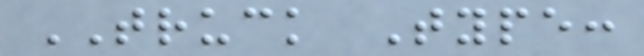TRUCK Type:
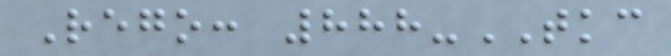Rego: 888-TKC
